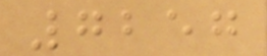7257
